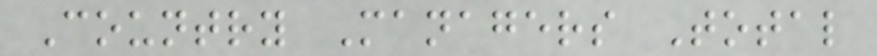Country Managers Total
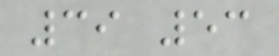39 53
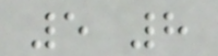5 8
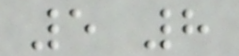5 8
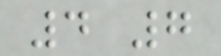4 7
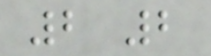2 2
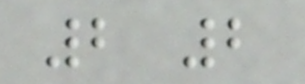2 2
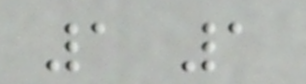1 1
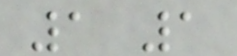1 1
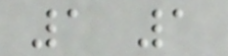1 1
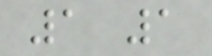1 1
